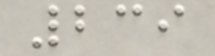239
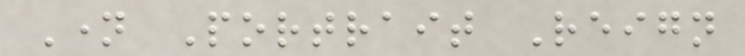Name Portrait Reign
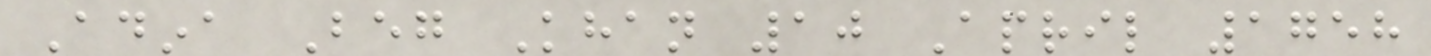Adina Beg Khan 10 April 1758
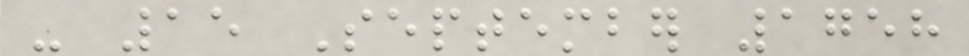- 15 September 1758
